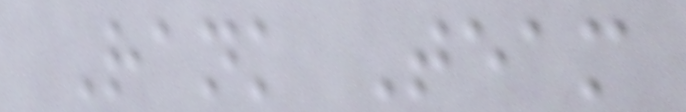Rank Team
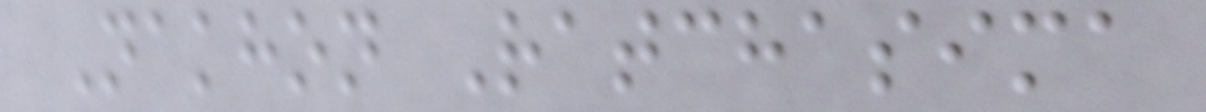Nakhon Ratchasima
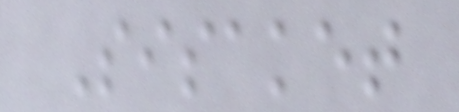Sisaket
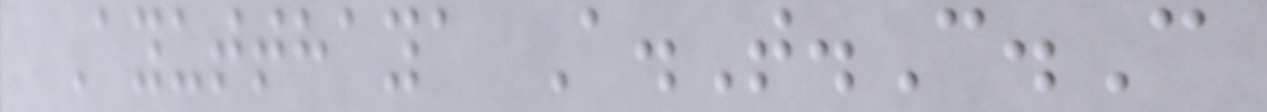Ayutthaya A.T.C.C
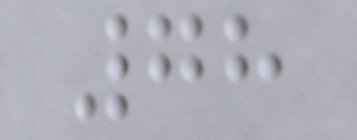78
